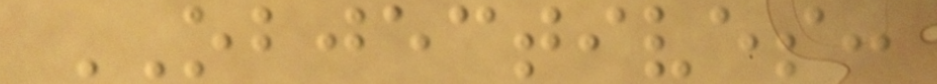OBJECTIVES:
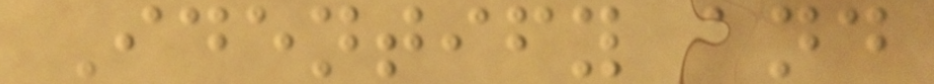Identify and
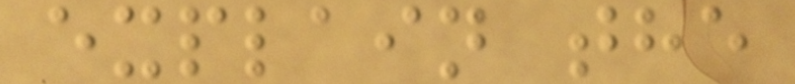explain the
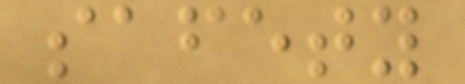safety
